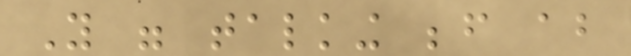You were talking before about
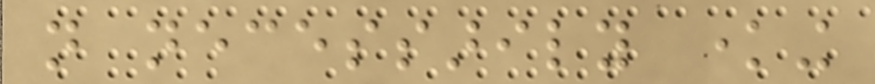not necessarily knowing
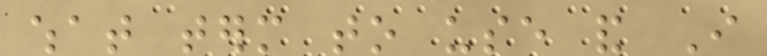what term to use and I
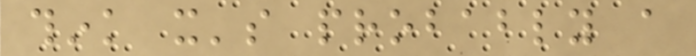think it's probably a
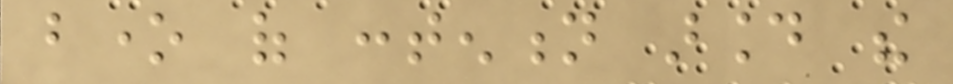bone of contention around the
